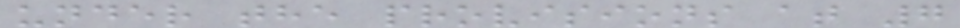under the provisions at 7
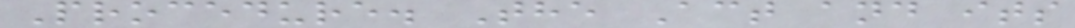Procedure. The Act and its
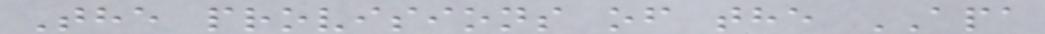The provisions of the APA
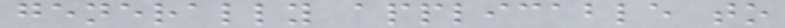generally applicable to
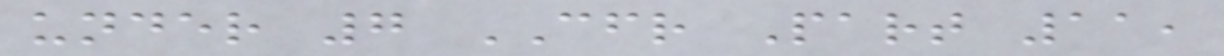under 7 CFR Part 11,
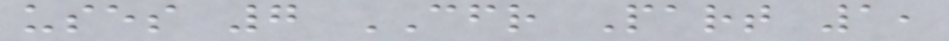uses 7 CFR Part 1,
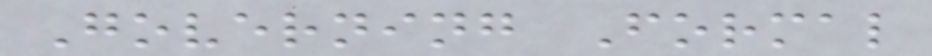Governing Formal
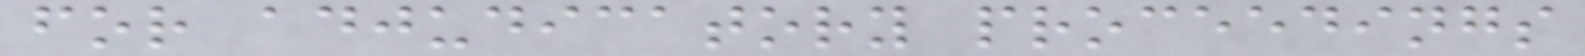for adjudicatory proceedings
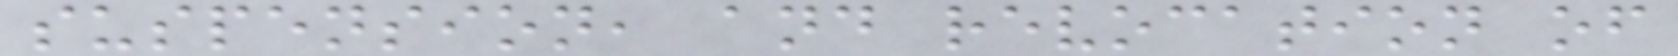suspension, and revocation of
